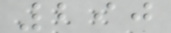290
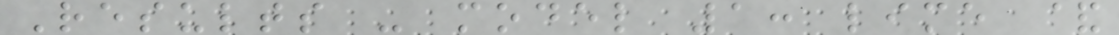Results - model 1: lime &
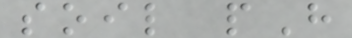soil pH
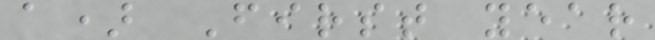a) First year
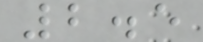2.5
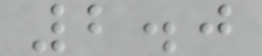2.0
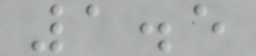1.5
